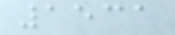1531
